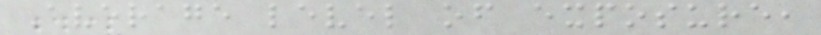Average level of exposure,
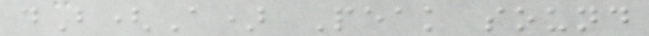dB(A) Peak sound
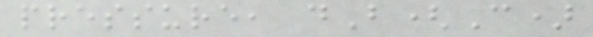pressure, dB(C)
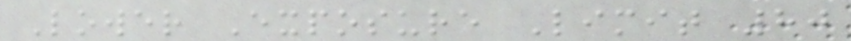Lower Exposure Limit 80
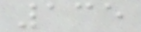135
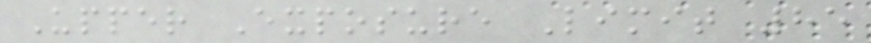Upper Exposure Limit 85
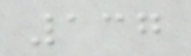137
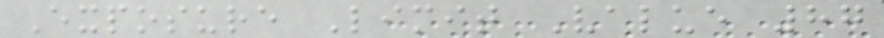Exposure Limit Value 87
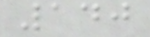140
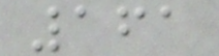161
